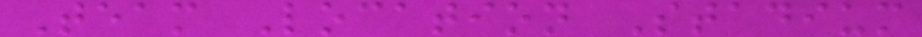Team Location Stadium
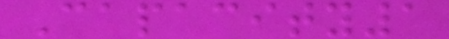Capacity1
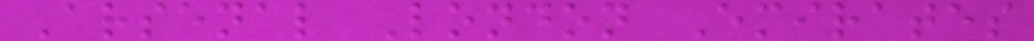Arsenal London Emirates
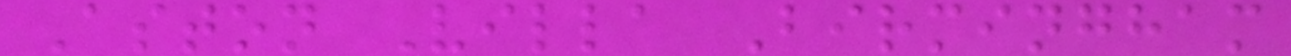Aston Villa Birmingham
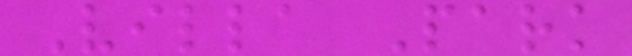Villa Park
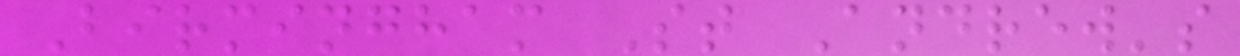Birmingham St Andrew's
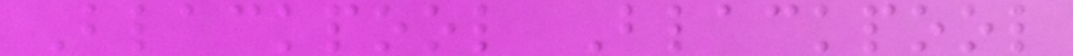Blackpool Blackpool
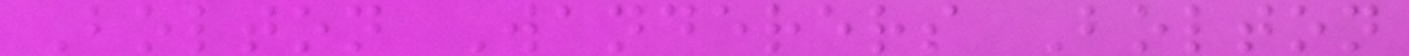Bolton Wanderers Bolton
